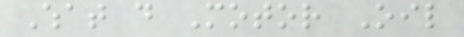What do Motor Oil
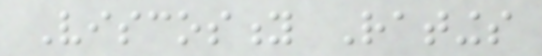Viscosity Ratings
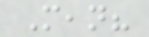Mean?
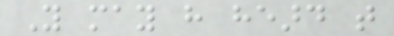You may have heard that
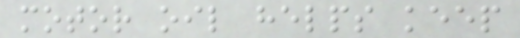motor oil helps keep
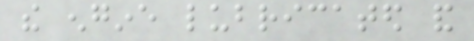the engine lubricated and
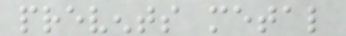prevents metal
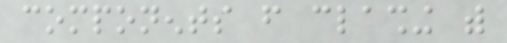components from clashing with
